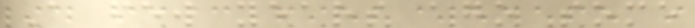A few years ago some
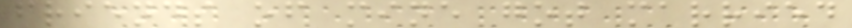friends of mine got married
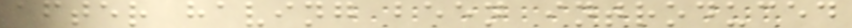after having been introduced
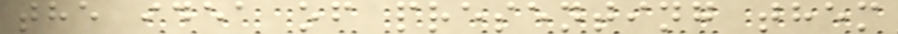the idea of presenting them
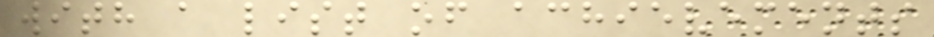with a list of achievements
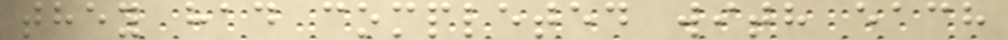they had completed with each
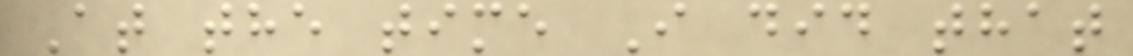At the time I did that
